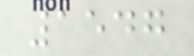1547
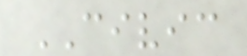CIVIC
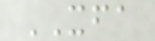XFA
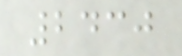2430
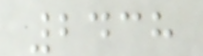2438
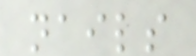nails
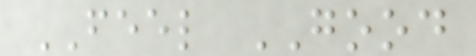FEEL GOOD
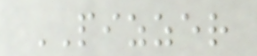PIZZER
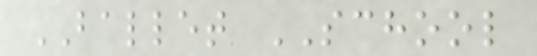BALLET SCHOOL
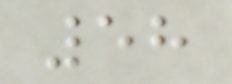58
